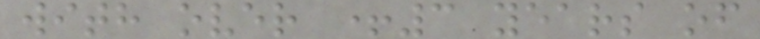with over +3 years of
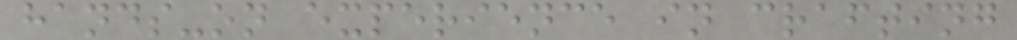hands-on experience in crafting
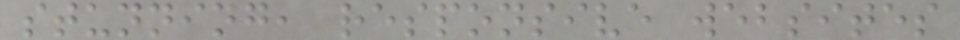stunning, responsive websites
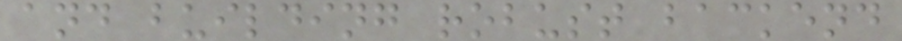and building robust backend
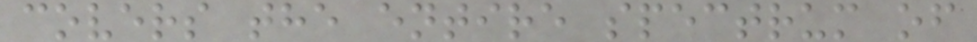covers the entire spectrum of
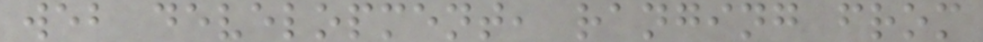web development, ranging from
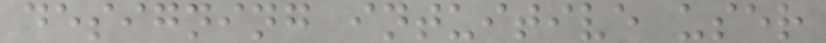designing intuitive user
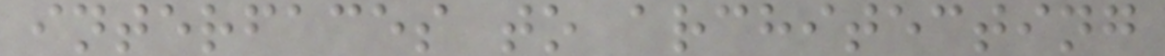interfaces to architecting
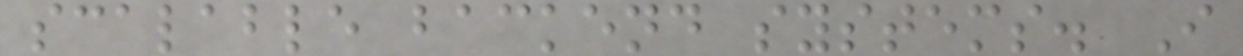scalable backend systems. I
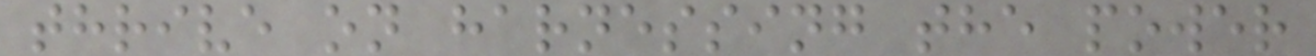thrive on harnessing the power
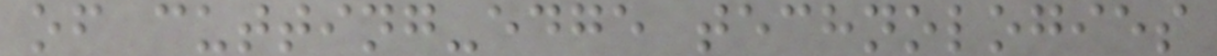of cutting-edge technologies
